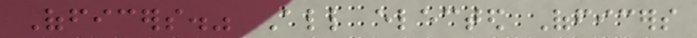Officers." All elected Officers
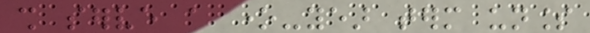shall serve a one-year term unless
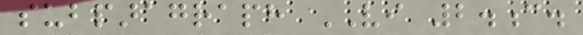subparagraph VI 2.c.
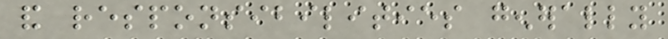and responsibilities generally
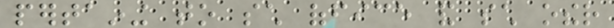pertaining to such office and such other
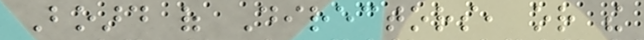Board of Directors, or the
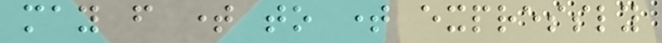may from time to time expressly
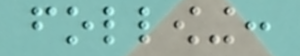following:
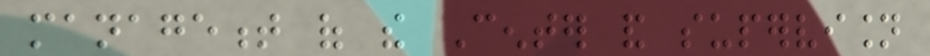management of the Center and supervision
